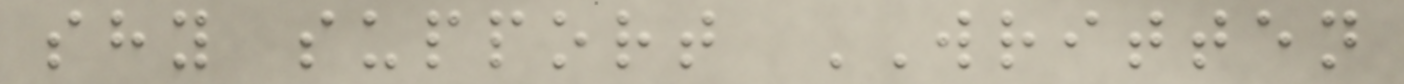shy support WRITTEN
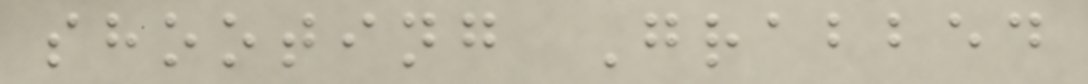shooting Grabbed
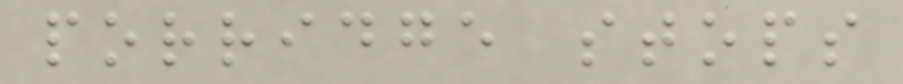porridge stops
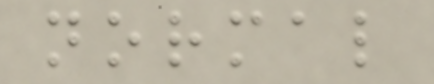normal
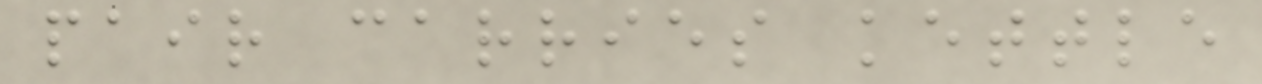pair carries kettle
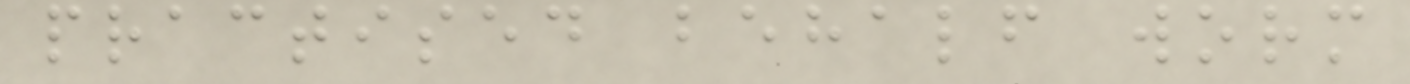practised behalf worm
